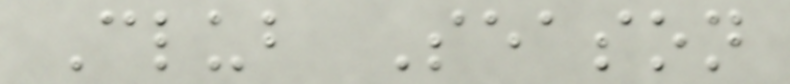Club Season
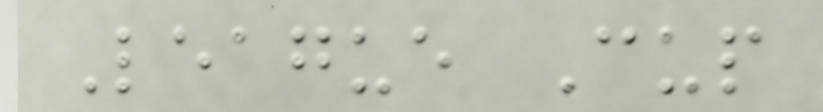League Cup
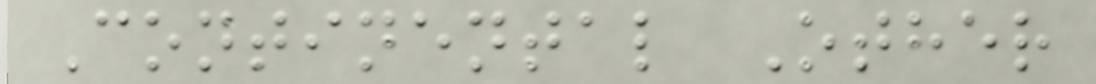Continental Other
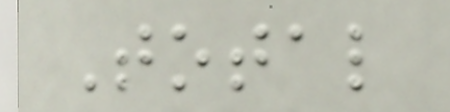Total
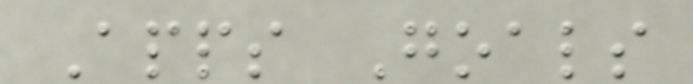Apps Goals
